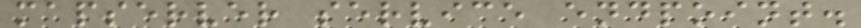mapserver service endpoint.
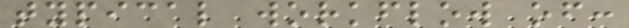typical workflow of:
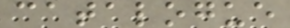catalogue
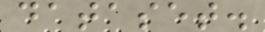dataset.
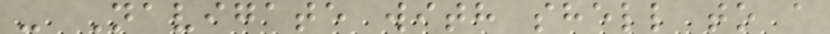- Navigate with shell to a
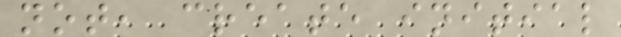not, create initial
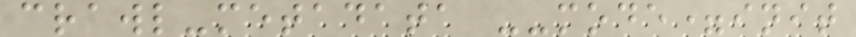crawl-metadata --mode=init
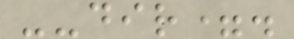--dir=.
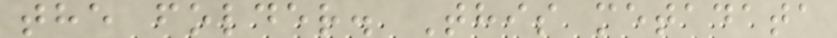the folder. This metadata
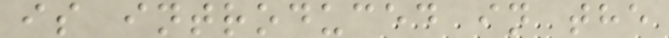is introduced in the
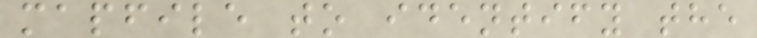mapfile to identify the
